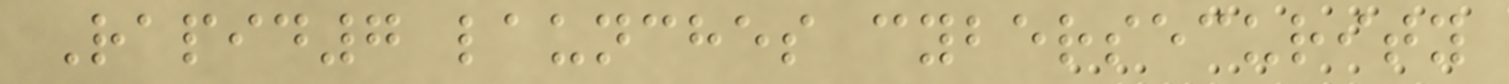Rapid7 launches cybersecurity
